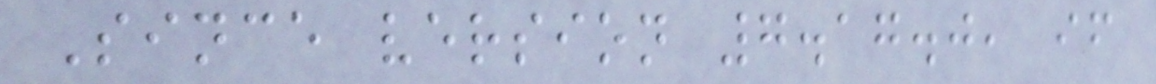Since version 7.17.0, if
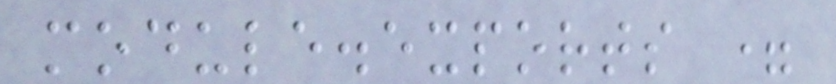module.exports =
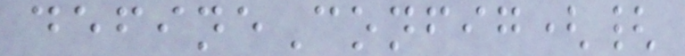defineConfig({
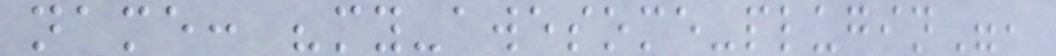name: "my-awesome-plugin",
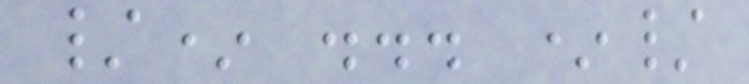/* ... */
